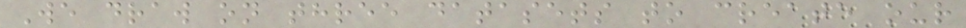We draw on three datasets to create our
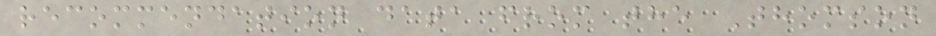recommendation data from the Thomson
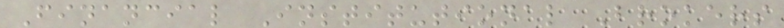Financial Institutional Brokers
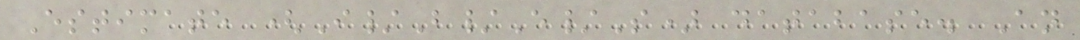Estimate (I/B/E/S) database. An
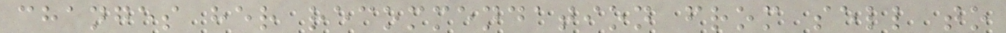changes her recommendation from sell to
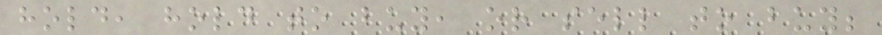hold, hold to buy, or sell to buy;
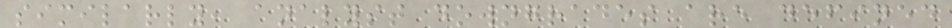similarly, analyst downgrades are defined
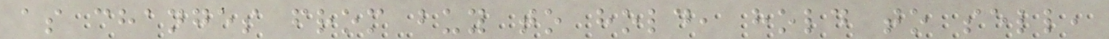as changes from buy to hold, hold to sell,
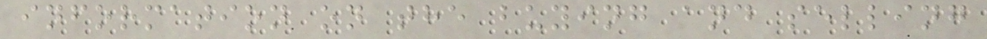information on the buying and selling
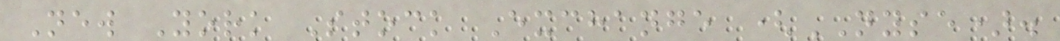New York Stock Exchange (NYSE).
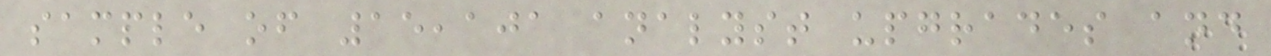sample of 15,101 analyst upgrades and
